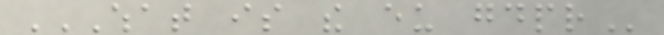WHAT IS THE EU GDPR
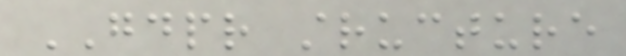GDPR structure
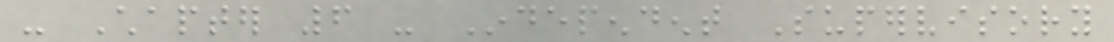- Chapter 6 - Independent Supervisory
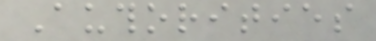Authorities
